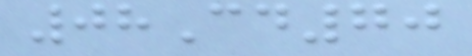08Cd70
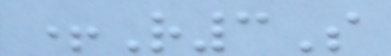+R3S
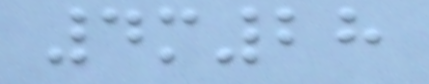4m28
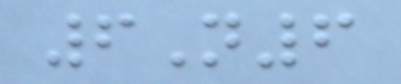6N6
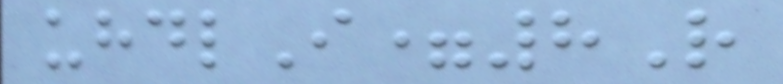uhdlI=8R
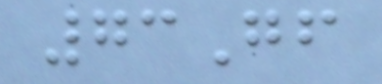73Gf
